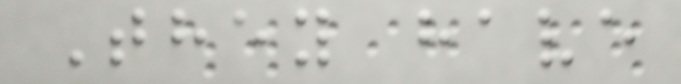They have
